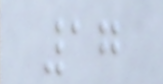17
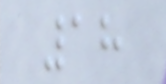18
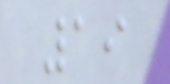19
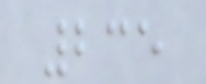235
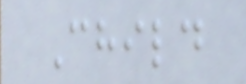Child
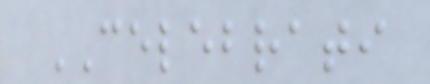CELEBRATI
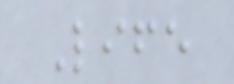Life
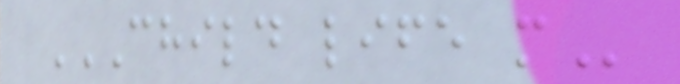CHILD LIFE M
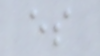es
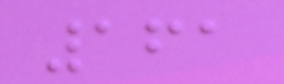161
